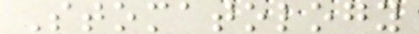Stomatology
